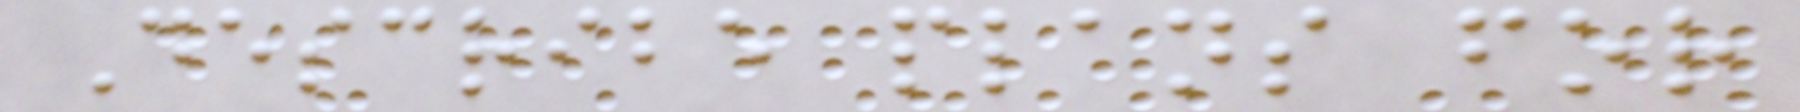Describe plans for
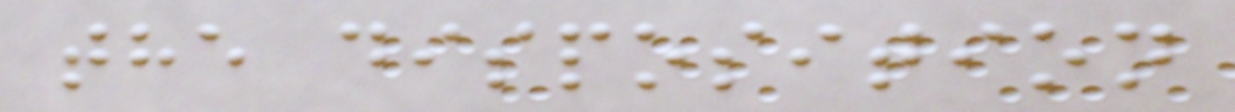the disposition
